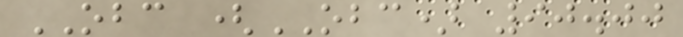OBC (OBC) 90.00
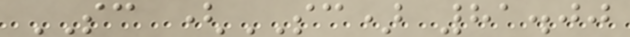SC (SC) 81.00
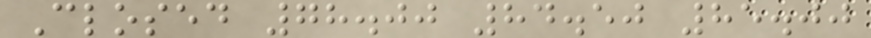Closed 78.00 84.50 85.00
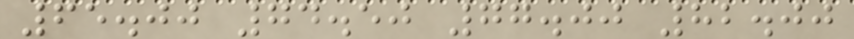65.00 74.50 77.00 82.00
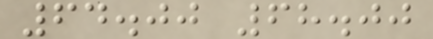64.00 68.00
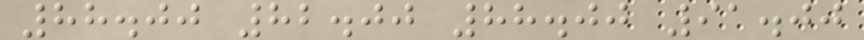88.00 82.00 88.00 91.00
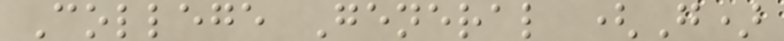College General (G)
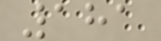181
